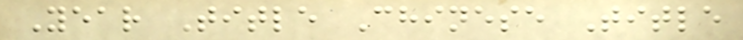Year Title Chinese Title
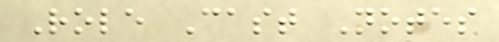Role Cast Notes
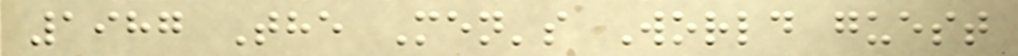1987 The Men's World guest
